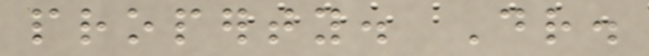property. Dr.
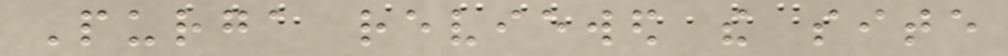Purga reviewed the site
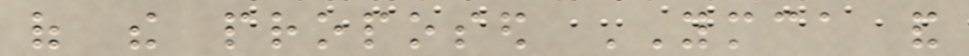of the proposed YMCA and
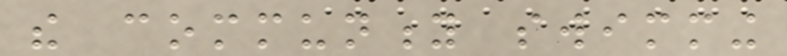the community swimming
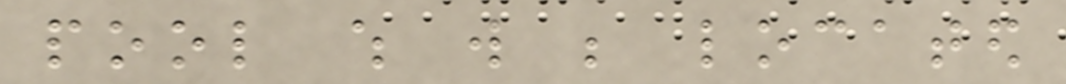pool which will be located
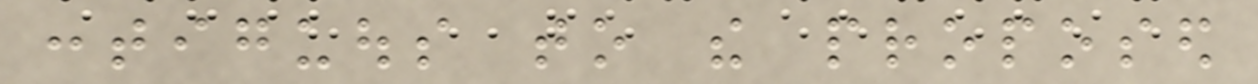contiguous to the proposed
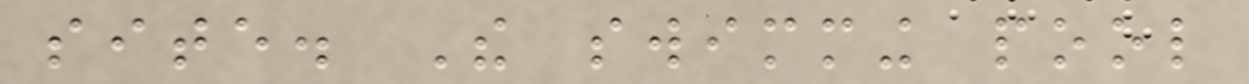site. The swimming pool
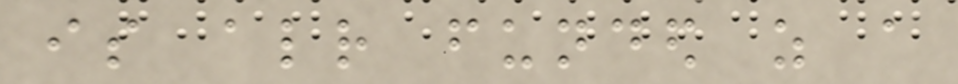is already funded as a
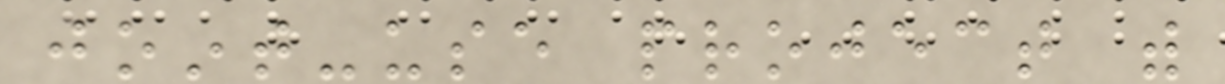joint-use project with
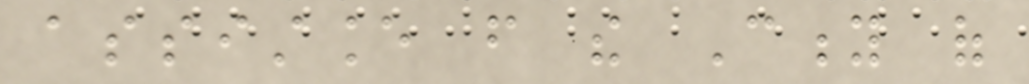assistance from the City of
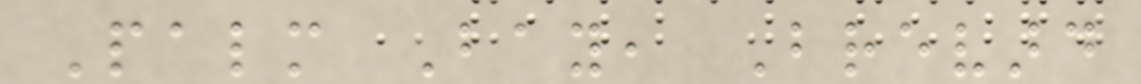Palm Bay, Brevard
